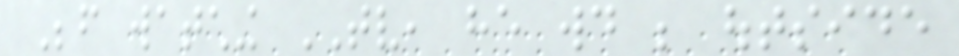Before watching TV, he would be outside
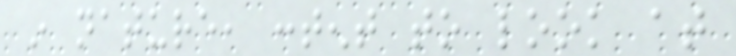in nature, content to look at
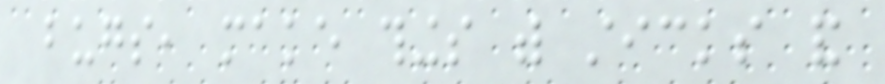bugs, make things with sticks and
